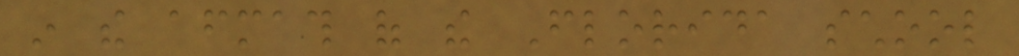in the aftermath of the Florida school
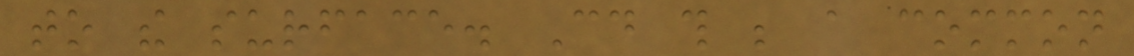to the surface. Could this be a common
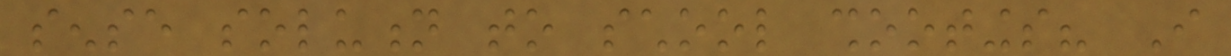sense solution to school shootings? I
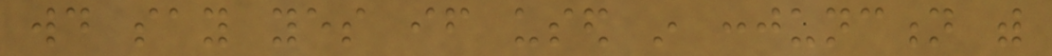would say yes if used in conjunction with
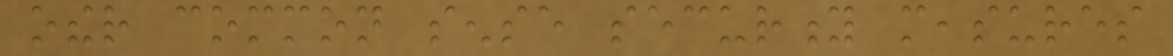other common sense security measures
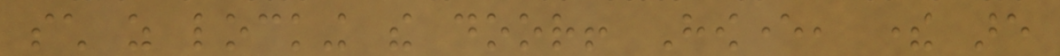such as locking the door! However, there are
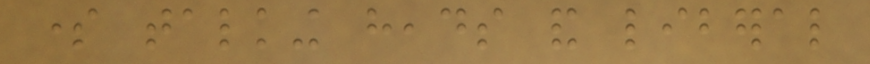some talking heads and liberal
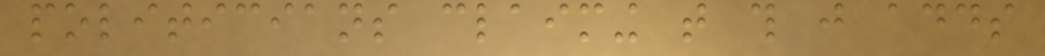politicians claiming that this just adds
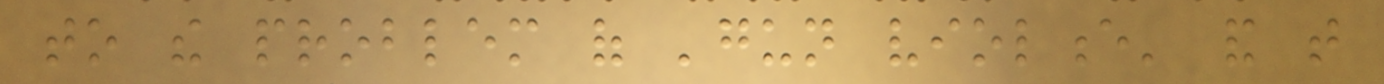to the problem of 'gun violence' and that
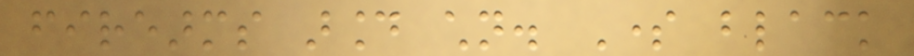firearms around children. Some black
